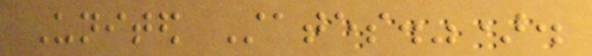United States.").
